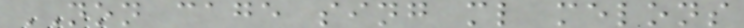NON cage sing ml melons
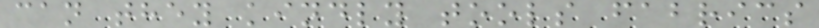can they kindly tools fabrics
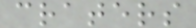craters
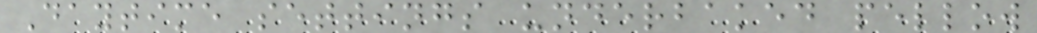Daytime settings underbaked pellow
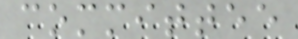committee
